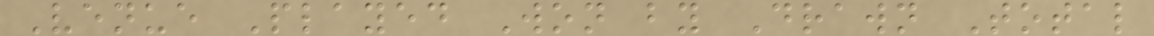Venue Played Won by Drawn Total
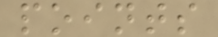points
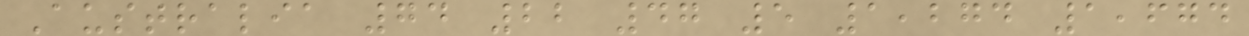Australia 74 22 47 5 1,274 1,674
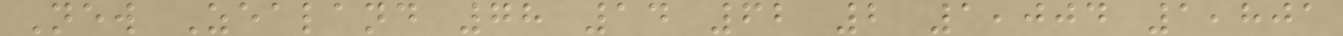New Zealand 78 14 62 2 1,004 1,801
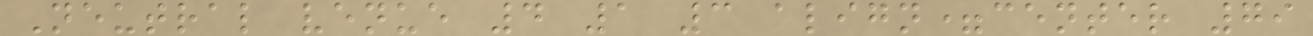Neutral venue 4 1 3 align=center 79
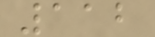112
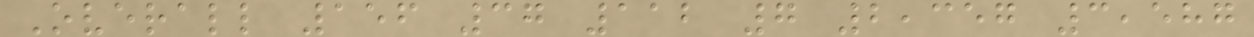Overall 156 37 112 7 2,357 3,587
